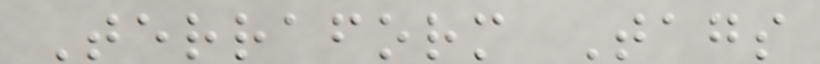Terraform Tags
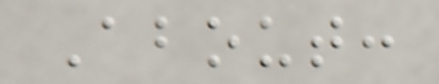About:
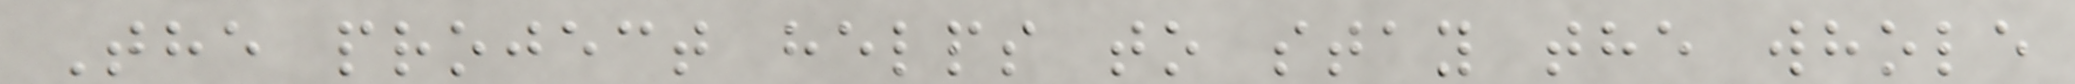The project helps to stay the whole
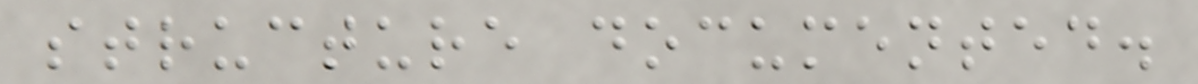structure documented.
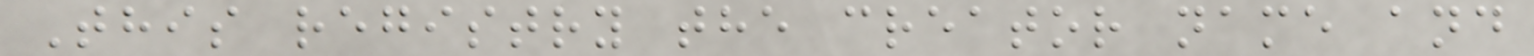This registry the creator name and
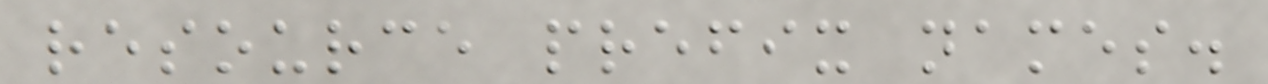resource prefix names.
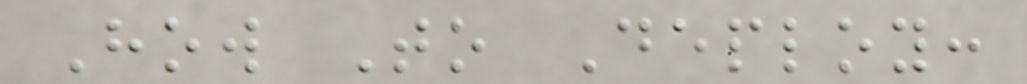How To Deploy:
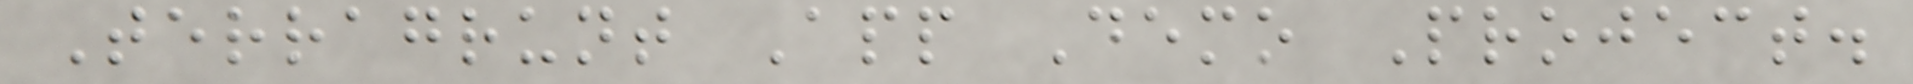Terragrunt App Demo Project.
